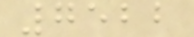7522
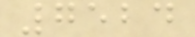7524
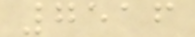7516
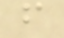f
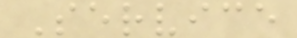Service
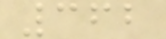362
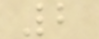2
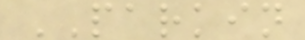PARKIN
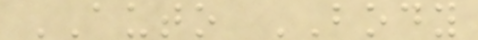AUTO BODY
